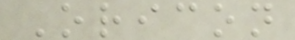Oricon
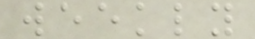weekly
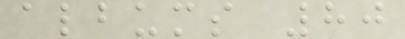albums 80
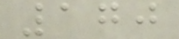170
